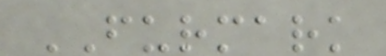FURMARK
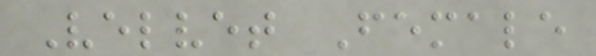Velvet Female
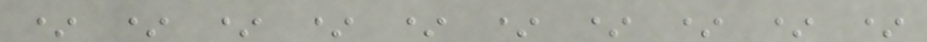* * * * * * * * * *
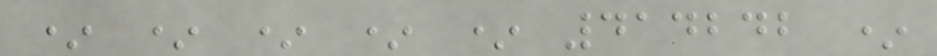* * * * * 414242 *
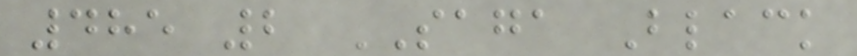485 2 SAGA Black
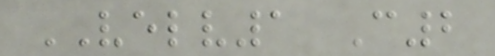VELV1 C2
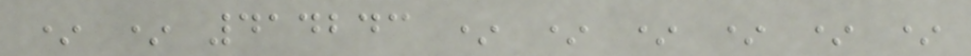* * 414243 * * * * * *
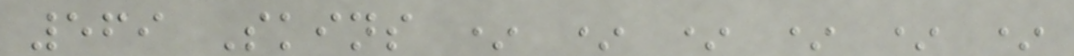569 Skins * * * * * *
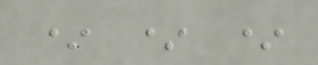* * *
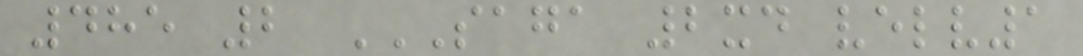485 2 SAGA 2XD VELV1
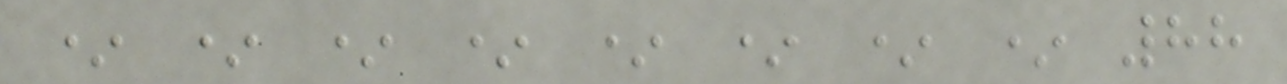* * * * * * * * 88
